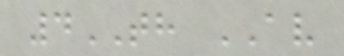4TH AV
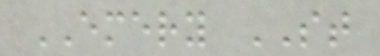EMERY ST
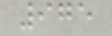975
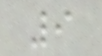9
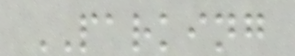PARKING
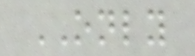ONLY
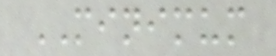MINIMUM
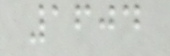1604
